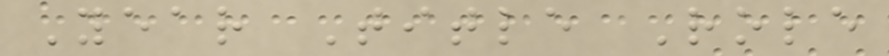Year Title Role
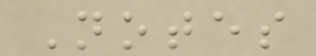Notes
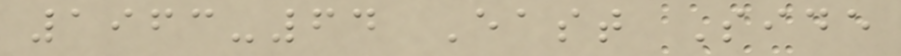1963-64 East Side
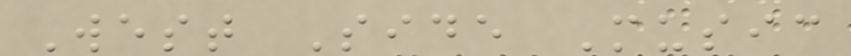West Side Music
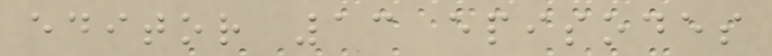editor 13 episodes
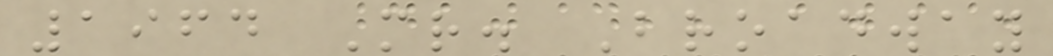1964 Mr. Broadway
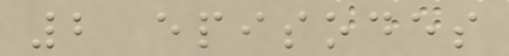2 episodes
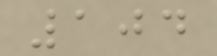104
